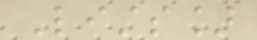Lists]
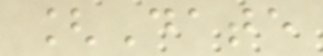[Date
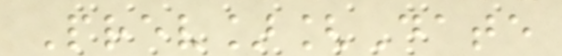Prev][Date
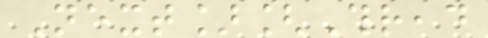Next][Thread
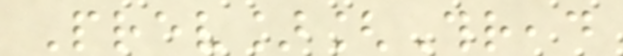Prev][Thread
